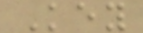Key
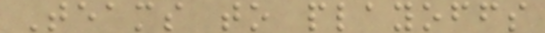Teams to playoffs
